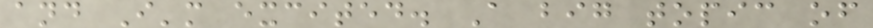and I'm excited. A big topic of
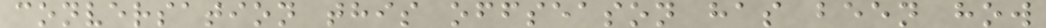conversation this offseason has been how
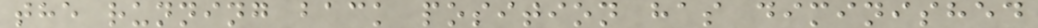the running back position has diminished
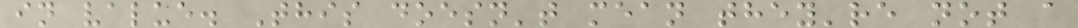in value. This doesn't mean they're not a
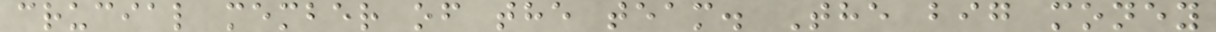crucial member of the team. The big money
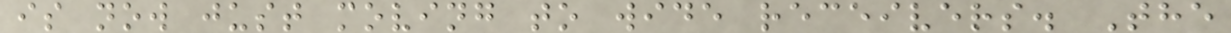is now just moving to wide receivers. The
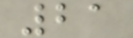21
